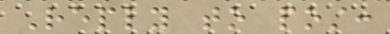Reply to post:
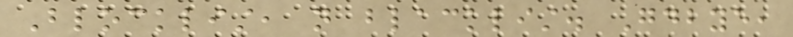Blocklist, not blacklist. Goodbye,
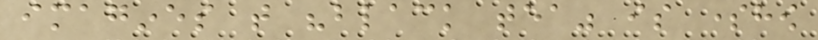imagines that "black tea" is somehow
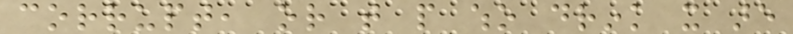corrupt, or that people who drink it are
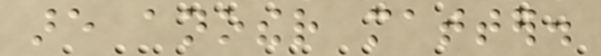are another matter.
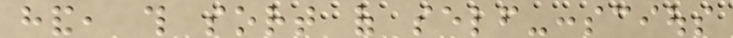hand, this sort of self-conscious
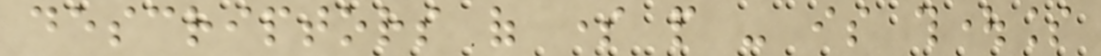descriptors of some people - is thoughtless
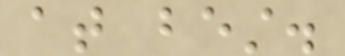at best.
